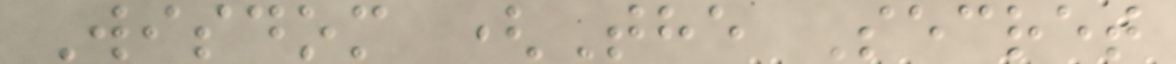Wisdom (The Secret
